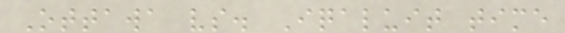Ottawa vs. Iqaluit time
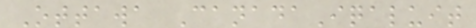Ottawa CanadaIqaluit
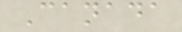Canada
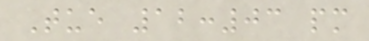Tue 12:03 pm
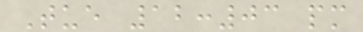Tue 12:03 pm
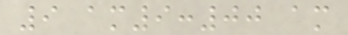9 am9:00 am
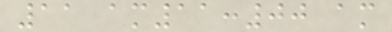11 am11:00 am
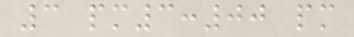3 pm3:00 pm
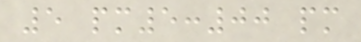5 pm5:00 pm
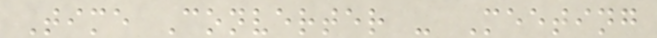Time Converter - Meeting
